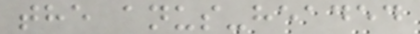the anus-headed
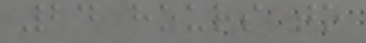24 hours to
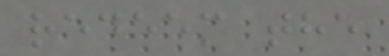redeem the
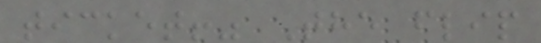ticket!" The flip
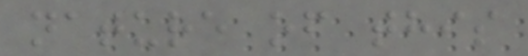nature of this
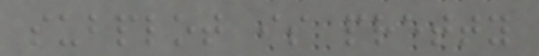subplot is pretty
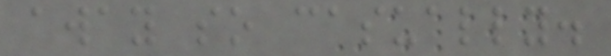away so casually.
